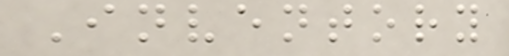Inventory
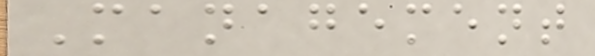Management
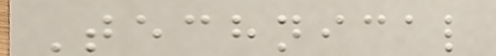Technical
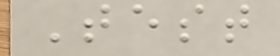Test
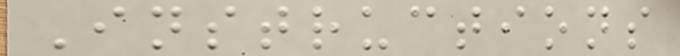Instructions
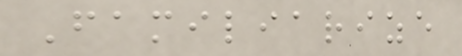Familiarize
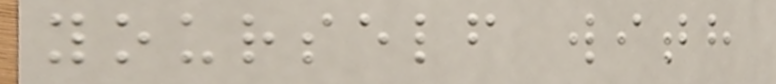yourself with
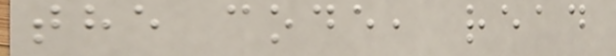the code, read
